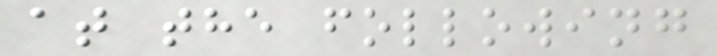at the following
